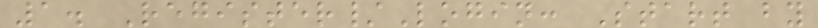1. Register/Login: Start by
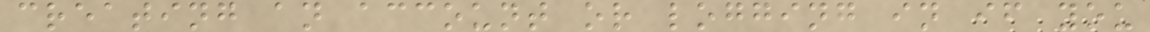creating an account or logging in if you
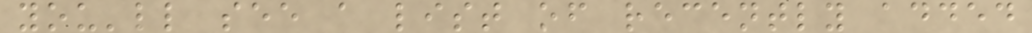you'll see a list of recently added
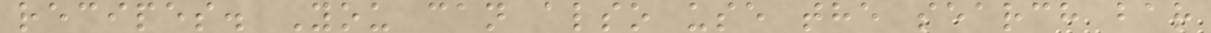recipes. You can also use the search bar
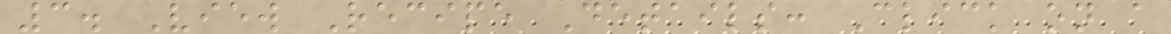3. View Recipe Details: Click on a
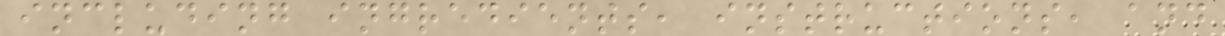including ingredients, instructions, and
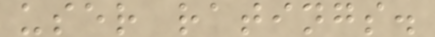user ratings.
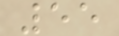55
